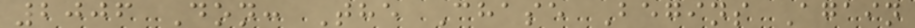2006 Don: The Chase Begins Again
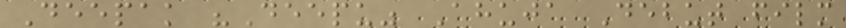Deepak "Deepu" Ahuja Debut film
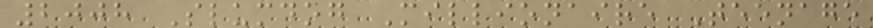2008 Slumdog Millionaire Teenage
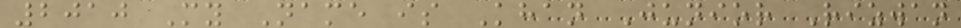2010 My Name is Khan Junior Rizwan
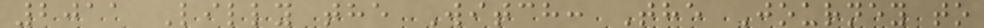2011 Lilly the Witch: The Journey to
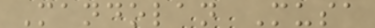Mandolan Musa
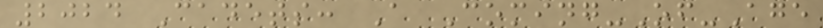2024 Cadets: A Coming-Of-Age
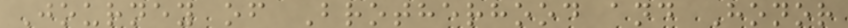Journey of Brotherhood and Honor
